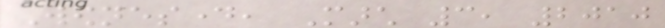Wednesday, March 3, 2010
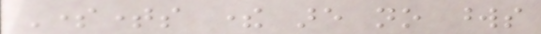Sometimes there are no words
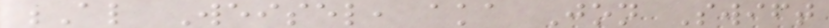Al Weisel, aka Jon Swift
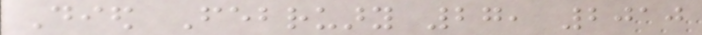Died February 27, 2010
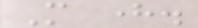More here.
